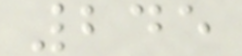245
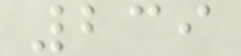239
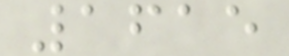1615
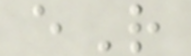eR
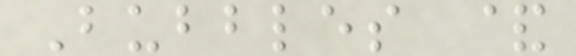Bubbles &
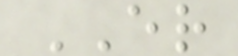ER
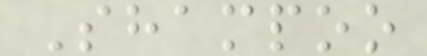Shampoo
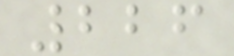226
